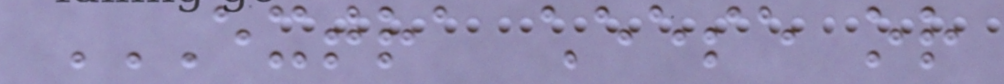EXTRA CHEESE OR
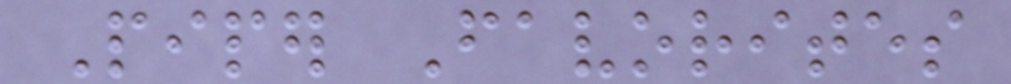Piper Favorites
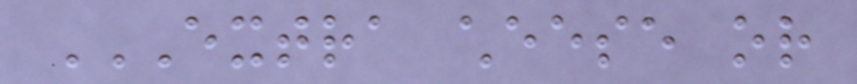EXTRA CHEESE OR
